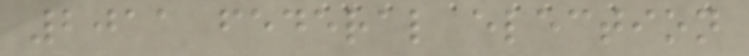2011 federal election
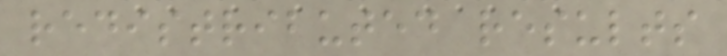redistributed results
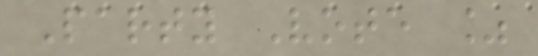Party Vote %
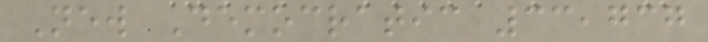New Democratic 33,737
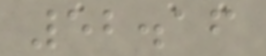52.16
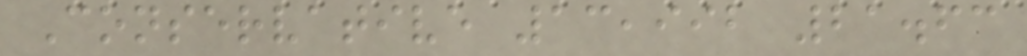Conservative 13,992 21.63
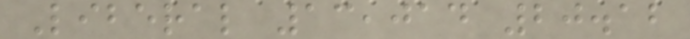Liberal 13,014 20.12
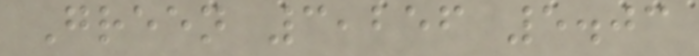Green 3,256 5.03
